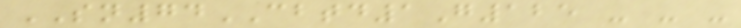SN74CBTD1G125 - - -
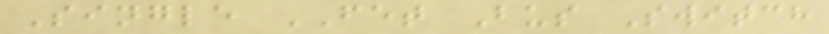Single FET Bus Switch
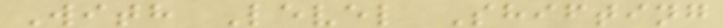With Level Shifting
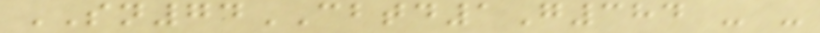SN74CBTD1G384 - -
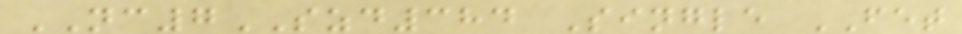NC7SZD384 Single FET
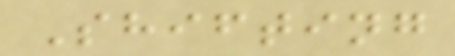Shifting
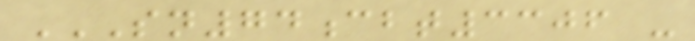SN74CBT3306 -
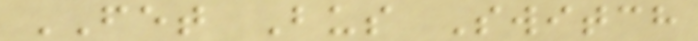FET Bus Switch
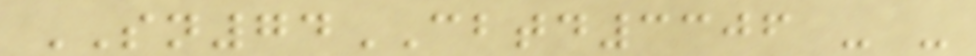SN74CBTD3306 - -
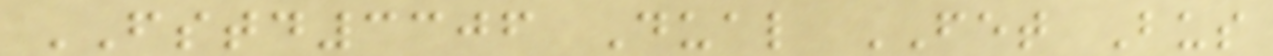FSTD3306 Dual FET Bus
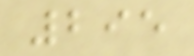295
